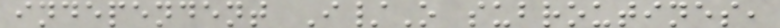independent I/O subroutines,
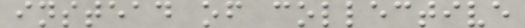instead of collective
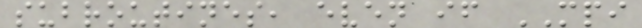subroutines, even if MPI
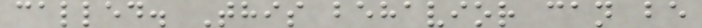called. This behavior can be
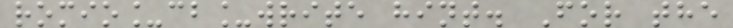romio_cb_write hint. For the
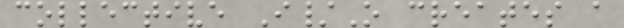collective I/O creates a
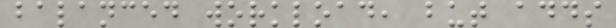balanced workload, but adds
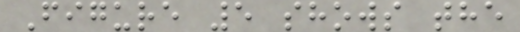Figure 5 shows the
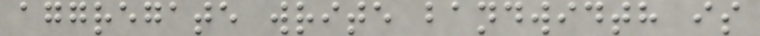aggregate write bandwidth is
